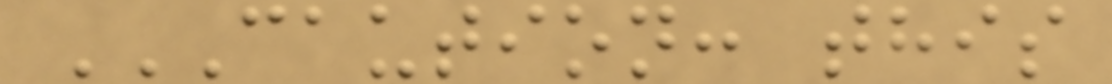CAUTION: THIS
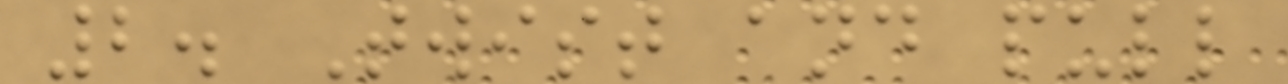2. Twist and pull
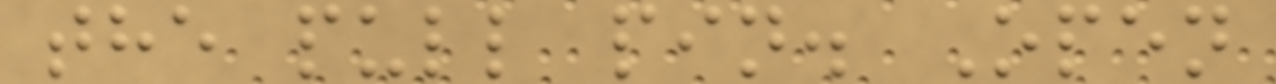the pull pin. Open
